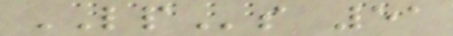LPs 51
